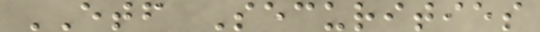ETF Securities
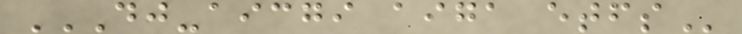DJ-AICGI AIGA ETFS
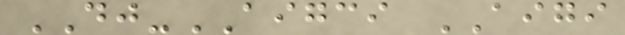DJ-AIGCI AIGI
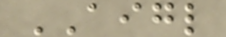AIGL
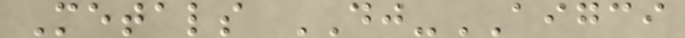Metals DJ-AIGCI
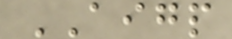AIGP
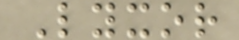Lyxor
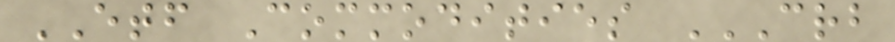ETF Commodities CRB
